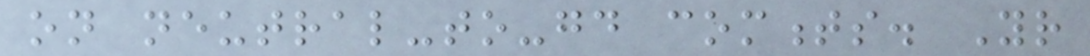on neutral-to-good comments. Your
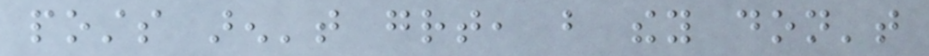posts aren't great, but they don't
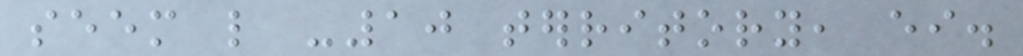seem like -10 territory, either.
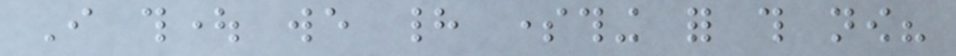I thought we had something for this now?
